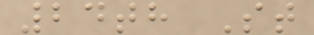24th St
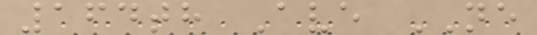164th Ave NE
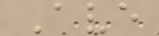Ave
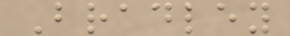Bradley
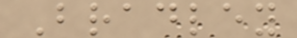Bradley
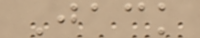Jack
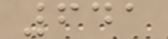641
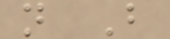n B
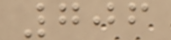706
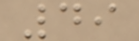49
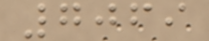7069
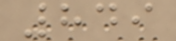849
